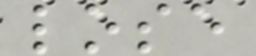lose
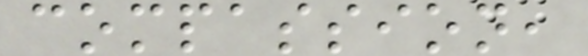compassion,
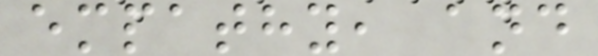empathy, and
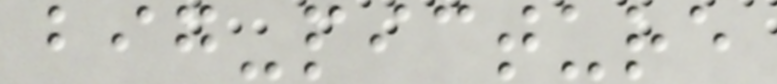big-picture
